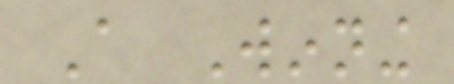A Winning
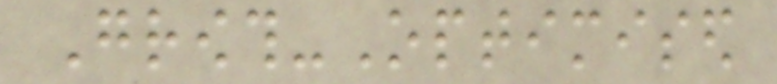Growth-Optimised
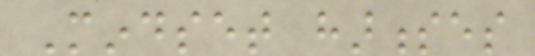Mindset harnesses
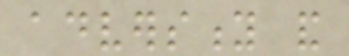adversity and
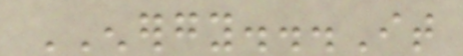ENERGY...It
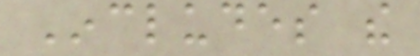Includes the
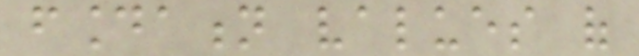foundation values of
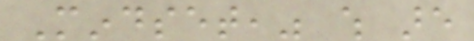Mindset," which are
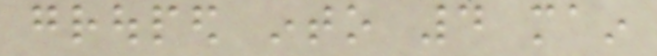grouped into 4 main
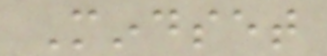Mindset
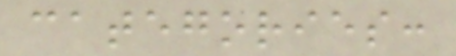categories:
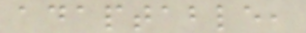adaptable,
